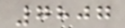7807
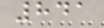841
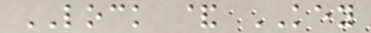LOCK & KEY
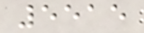5515
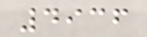4936
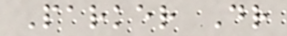Parker Dr
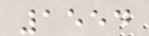1554
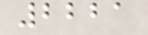2221
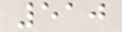510
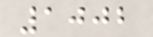1002
